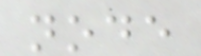node
